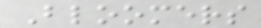Bloomers
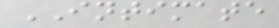INTIMATE
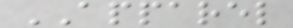APPAREL
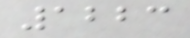1223
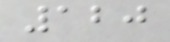120
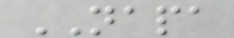NAPA
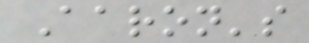Aaron's
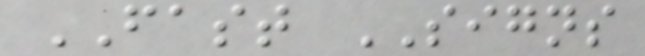FAST SIGNS
